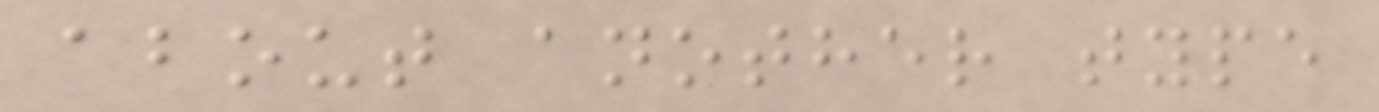about another type
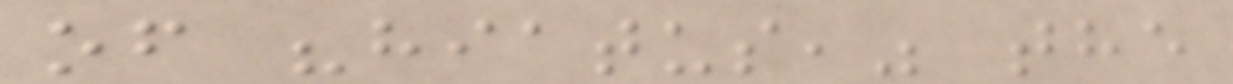of "hiatus," the
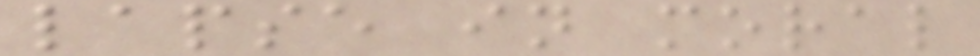lapse in moral
